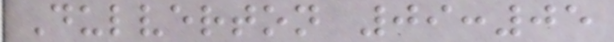Dulverton 09:05
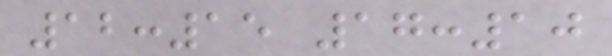12:15 17:10
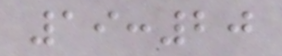19:20
